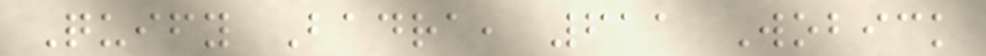Quify Badra, 611 Wobick
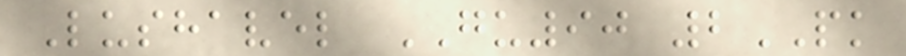Lushavel GU90 2PK
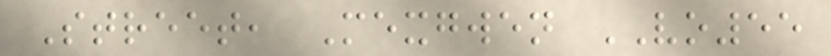Street, Mexgwen VO55
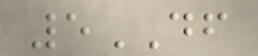5DF
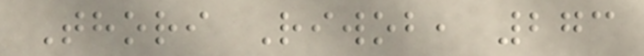Thori Riwob, 273
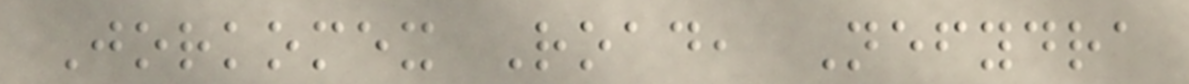Jorkomex Road, Nefydra
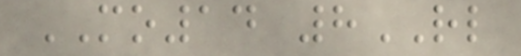MO14 8RL
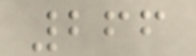266
